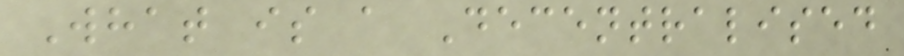What is a Decentralised
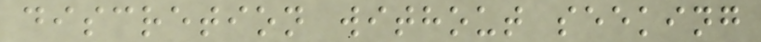discretion without seeking
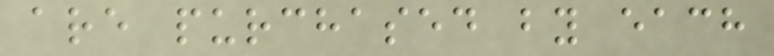are purchased by each
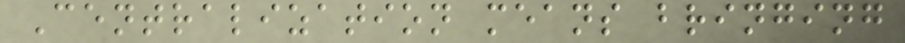Centralization means bringing
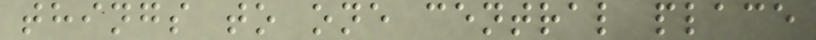things to one central place
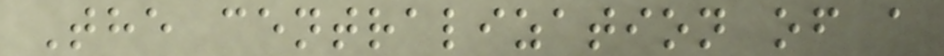The centralization of a
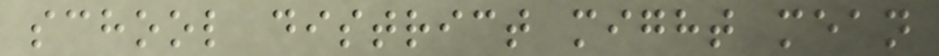school district might mean
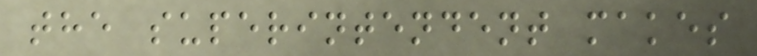the superintendent makes
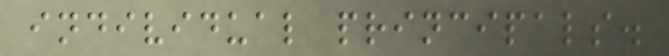individual principals.
